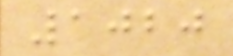1020
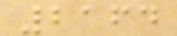2164
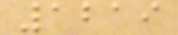1219
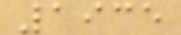1935
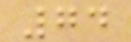74
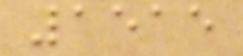1515
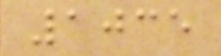1035
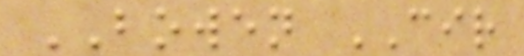BOWEN CIR
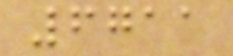6711
